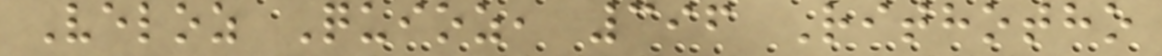Veloz Quioz, 396 Rithotho
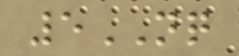5NQ
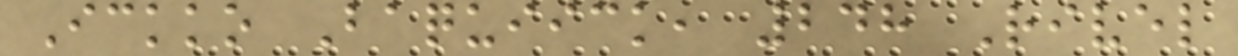Ickko Baquiick, 248 Rivel
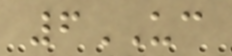6UC
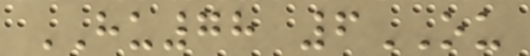HU78 6OU
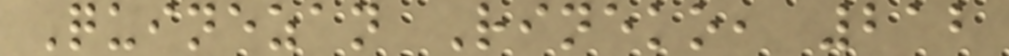Quinezan Rineko, 212
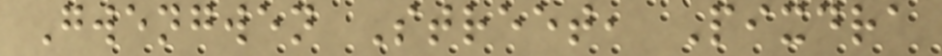Gwengwen Street, Pixdra
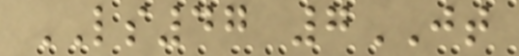LS47 7JT
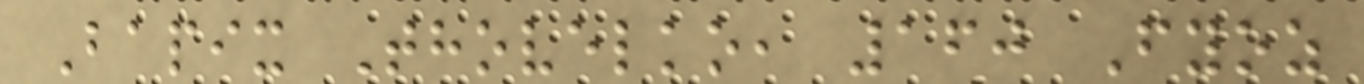Bapix Thovelko, 160 Fyoz
